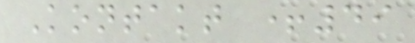Kontakt +49
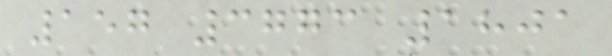157 3773 1801
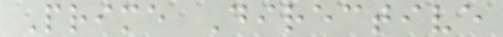Prime Directive
